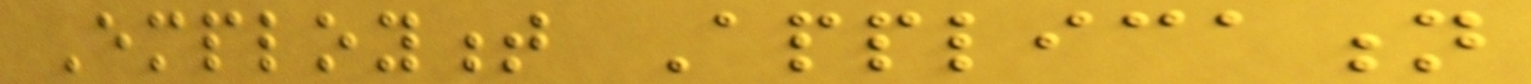Employment Application
